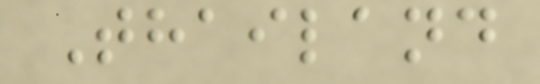Thailand
